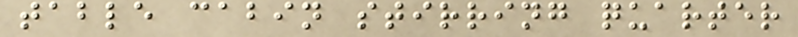table cabin stirring quarter
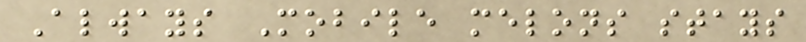Always Mobile melons stays
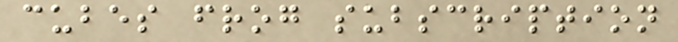cubes frog subscription
